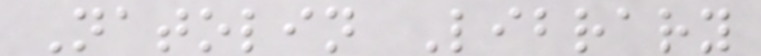Natolin Library
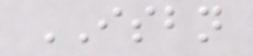ISBN
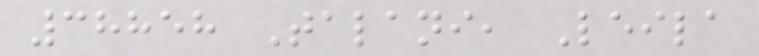38858 Talani, Leila
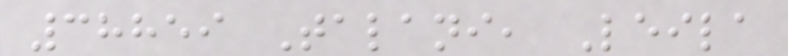38859 Talani, Leila
